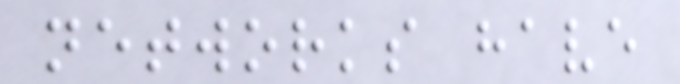networks have
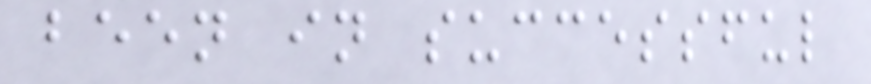been in successful
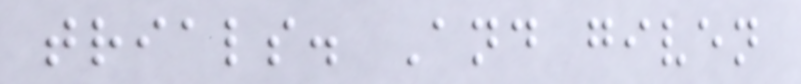trials. And given
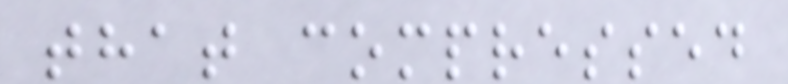that compressed
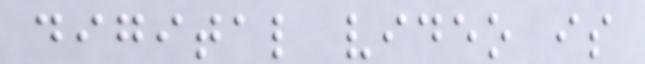digital video is
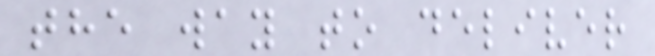the way to deliver
